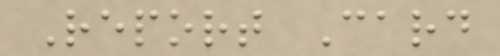Report Card
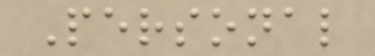Personal
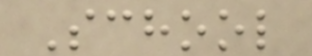School
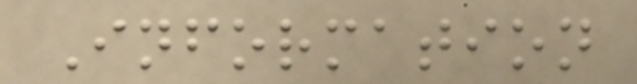Information
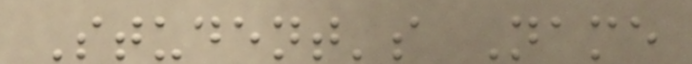Student's Name
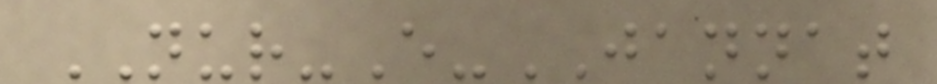NUR-E-JANNAT
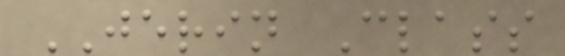JERIN Class
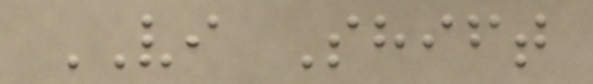VI Shift
